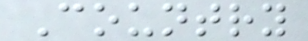Country
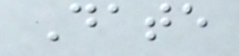Date
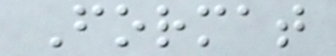Format
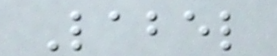Label
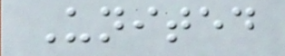United
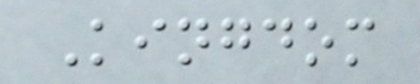Kingdom
